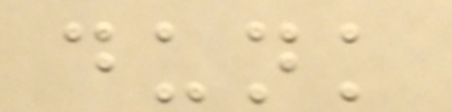dunk
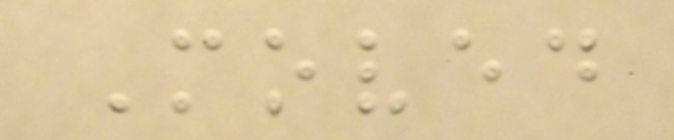Moved
